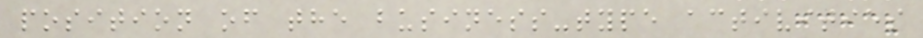position of the business-type activities
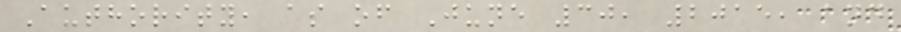Authority, as of June 30, 2015, and
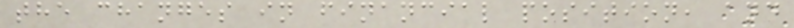the changes in financial position, and
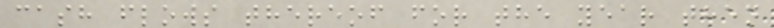cash flows thereof for the year then
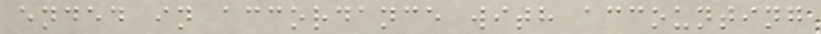ended in accordance with accounting
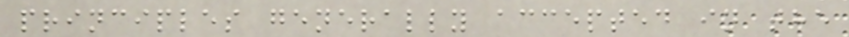principles generally accepted in the
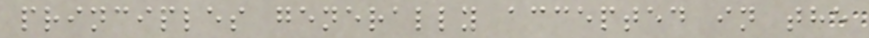principles generally accepted in the
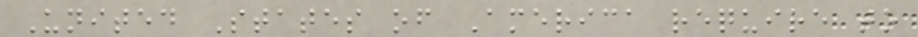United States of America require to
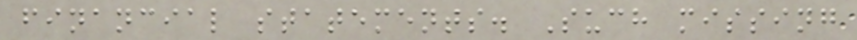financial statements. Such missing
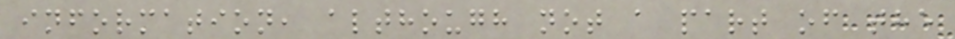information, although not a part of the
